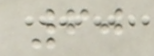60
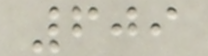609
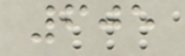605
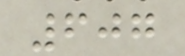607
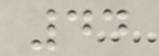44
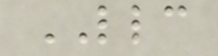LLC
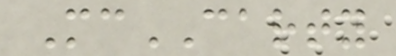McCARTY
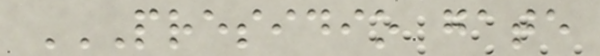PRESIDIO GATE
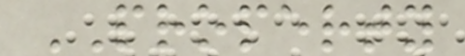PROPERTY
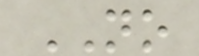NO
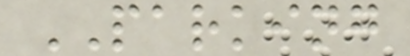PARKING
